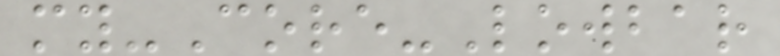my-Core-Lowbar
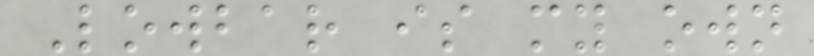Lowbar is my own
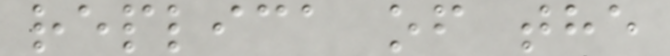replica of the
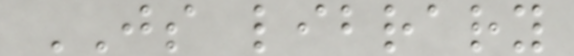JS library
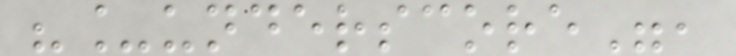"_underscore",
